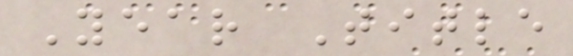Year Title
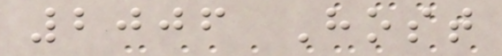2006 Host
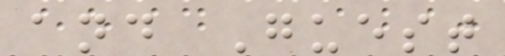and Guest
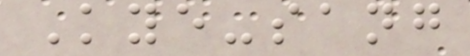Kye-sang
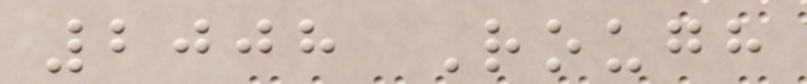2008 Rough
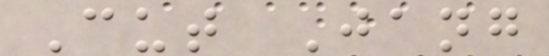Cut Jang
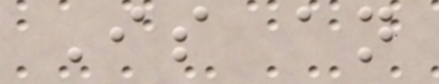Is an
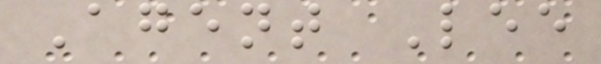Agent Lee
